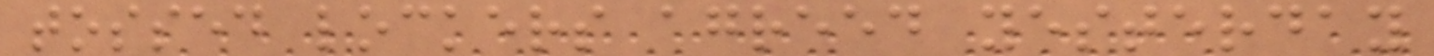tossed lockers agreed yesterday
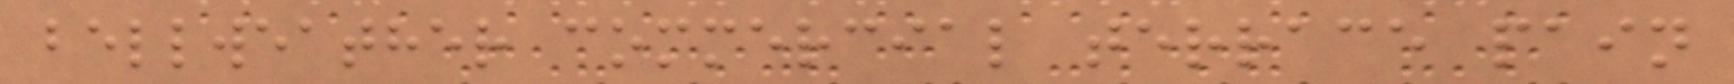bellweather commercial terrace pain
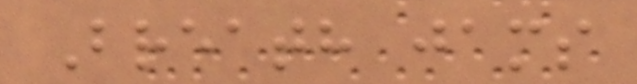Breath jams
